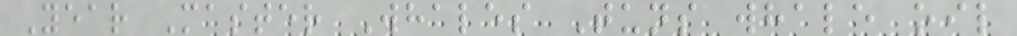Year Master Whales Tuns whale oil
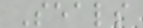Seals
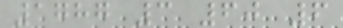1787 3 60 6
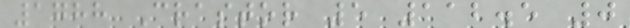1788 Crastor 5 112.5 0
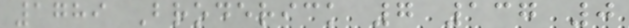1789 Broderick 7 137 0
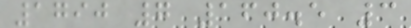1790 7 160.5 3
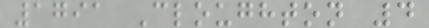1791 Cloughton 4
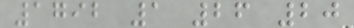1792 1 26 20
